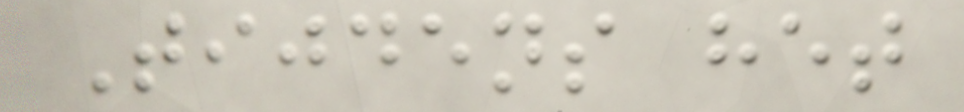Tijdens het
